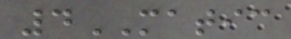4MATIC
